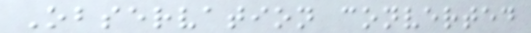Observation converted
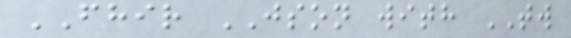FHIR JSON with TW
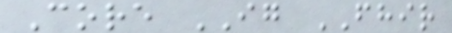Core IG FHIR
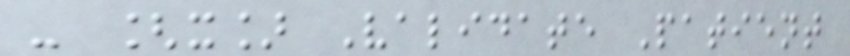- [x] Validate Patient
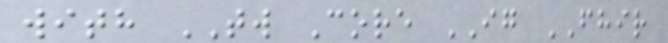with TW Core IG FHIR
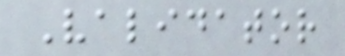Validator
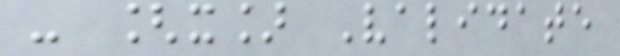- [x] Validate
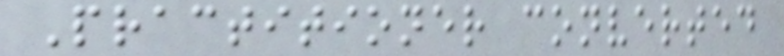Practitioner converted
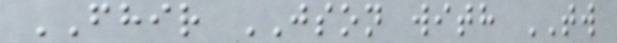FHIR JSON with TW
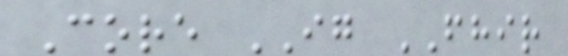Core IG FHIR
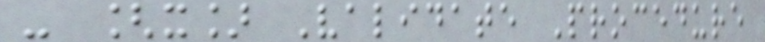- [x] Validate Procedure
